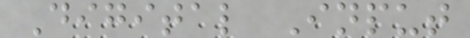Digital Input
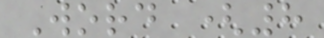Word (8
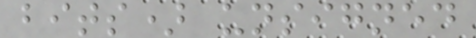bits) unsigned
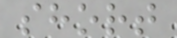short
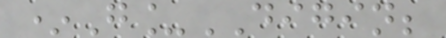*G_DIGIN;
